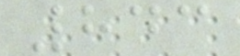843
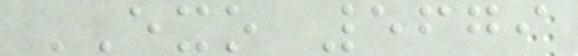EXO 5679
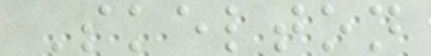Skelton
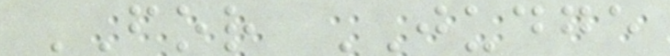FOR JUDGE
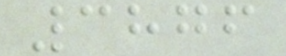3876
